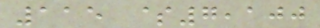115 $7,100
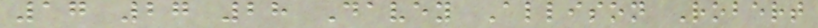17 27 28 Davey Allison Robert
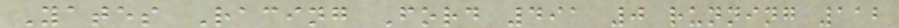Yates Racing Ford 491 0 running 112
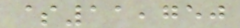$11,750
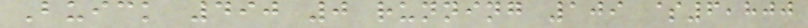Buick 490 0 running 109 $6,800
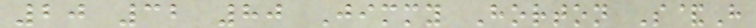20 32 80 Jimmy Horton S&H
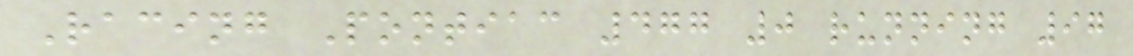Racing Pontiac 477 0 running 97
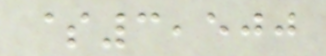$3,500
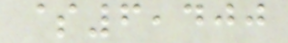$6,400
